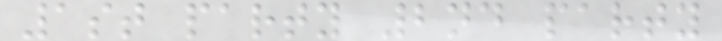1st party 2nd party
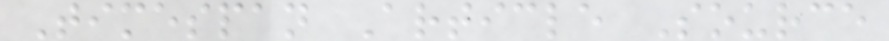Timespan Article Source
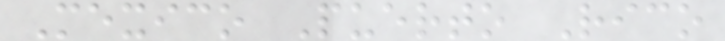Mexico Puerto Rico
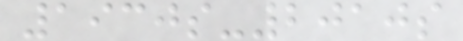1930s-2010s
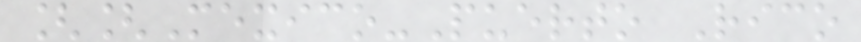[[Mexico-Puerto Rico
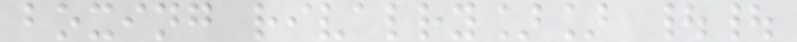boxing rivalry]] ||
